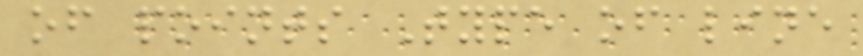of points Type of line
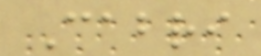Cabri
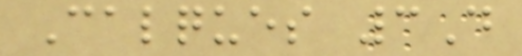Calques 3D
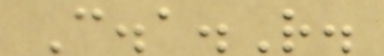C.a.R.
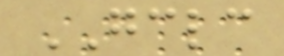GCLC
